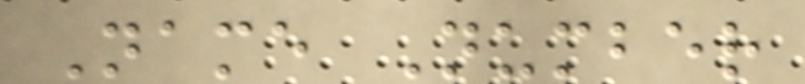Name Number
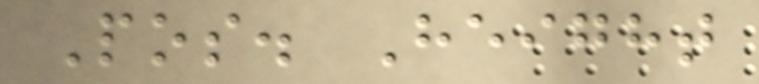Pos. Height
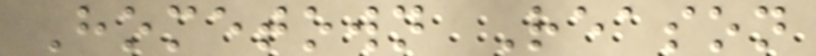Hometown Reason
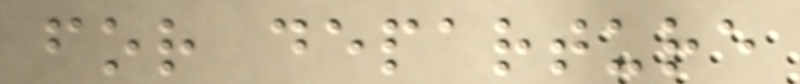for departure
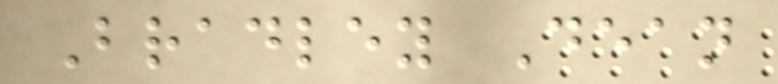Bradley Dean
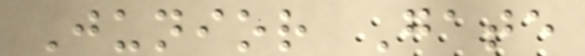Junior Gate
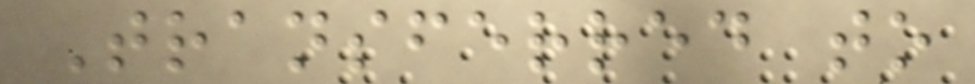Transferred to
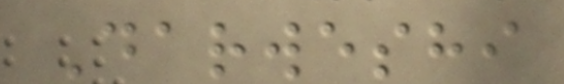Darweshi
